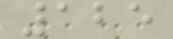125
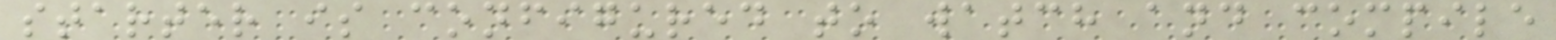starter is configured to watch and compile
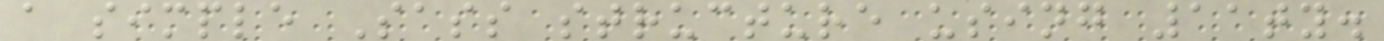a simple Sass structure using 11ty.
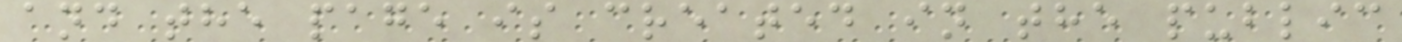and the page is created in the public
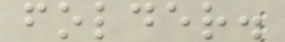folder.
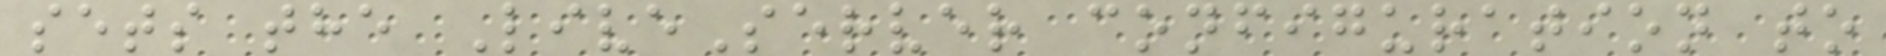sets the LiveServer configuration to
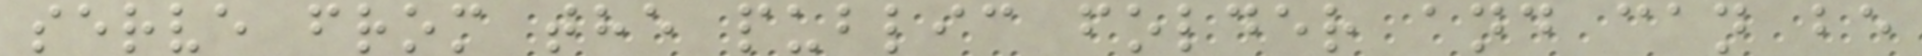serve from the public folder and can be
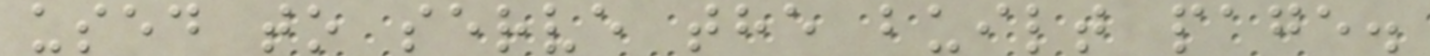used to serve the built page.
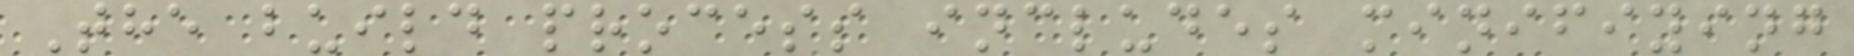The build process includes minifiying
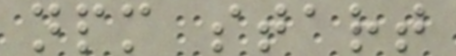npm start
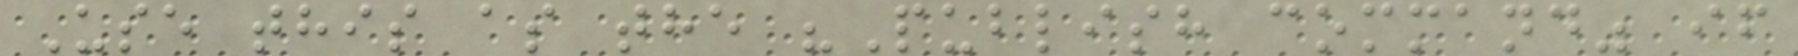Use this as the "Publish command" if
